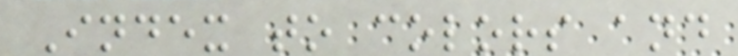Index to colors and
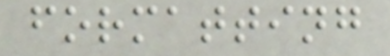formatting
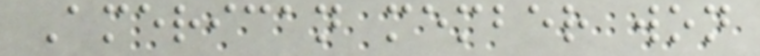American member won
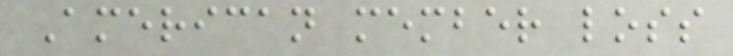American member loss
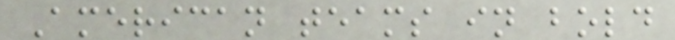American teams in bold
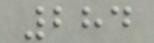284
